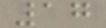17
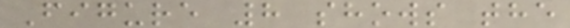Figure 8 shows the
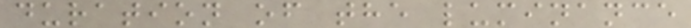duration of the luminance
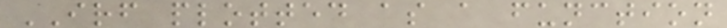IRF plotted as a function
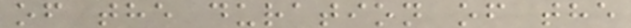of the duration of the
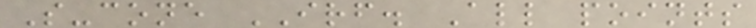S-cone IRF. All points
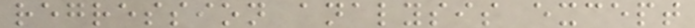regression analysis except
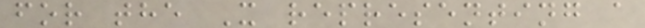for the X representing a
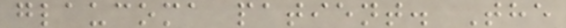glaucoma patient. The
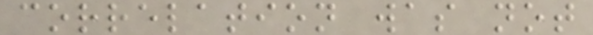correlation was not
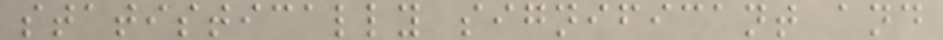statistically significant and
